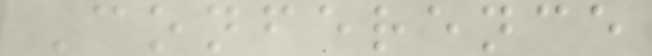Conference
